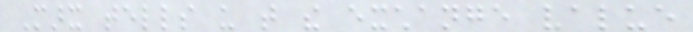Marx tells us that the exchange value
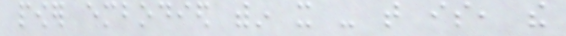power embodied within it - that is, the
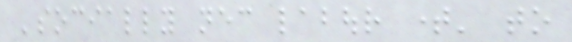'socially necessary labour time' to
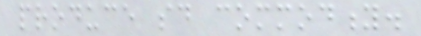produce said commodity.
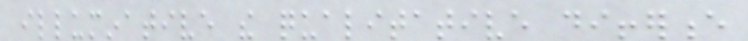illuminative the qualitative difference
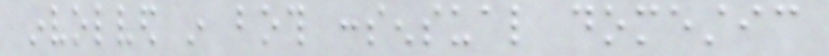involved in both consensual domestic
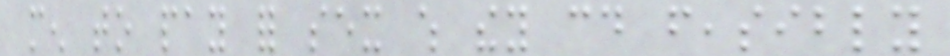men to pay for sex which they could feasibly
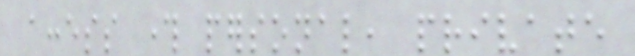access through personal, private
